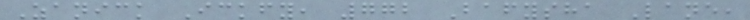Zanick Ickfy, 772 Bafysha Lane,
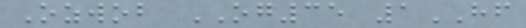Ozwob OG35 1HF
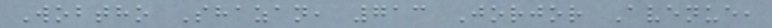Wobtho Shazan, 713 Jorjor Avenue,
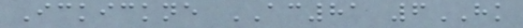Ickickne AC81 6HK
